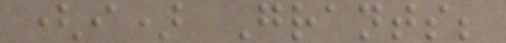(i) Grants;
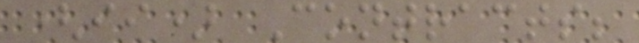(ii) Contracts;
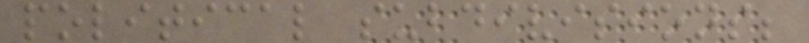political subdivisions;
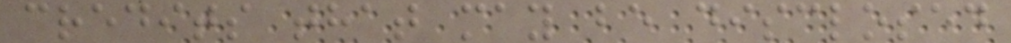credits that may be disclosed
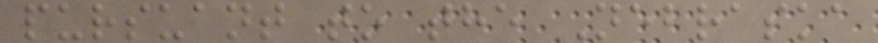pursuant to the Nebraska
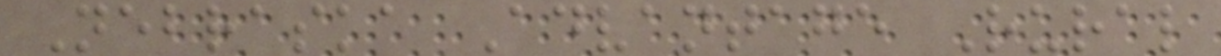Nebraska Advantage Rural
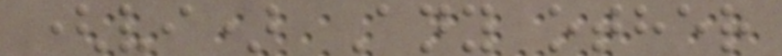(vi) Any other
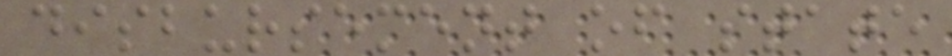disbursement of state
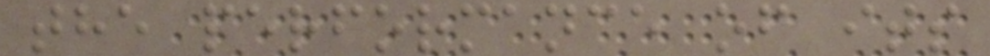the performance of its
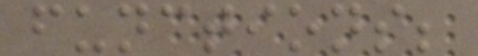functions;
